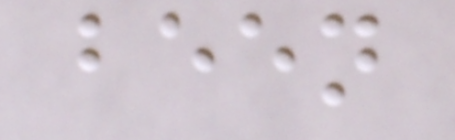been
